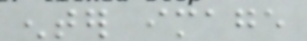enter image
